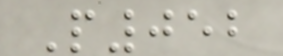P052
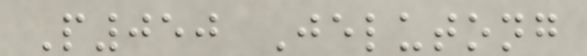P050 Jelutong
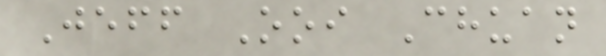Jeff Ooi Chuan
